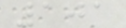101
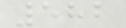582
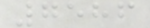7586
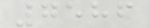7586
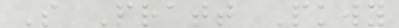S Pratt Pkwy
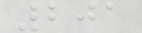201
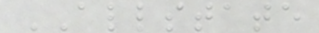ALLSTATE
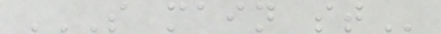S MAIN ST
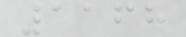1168
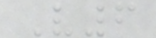V6
